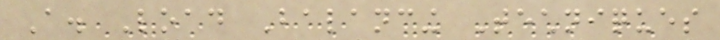A. Load Balancing Techniques
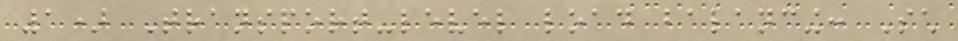1) Transport-level load balancing: Such
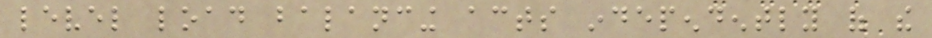level load balancing acts independently of the
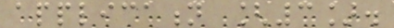application [3].
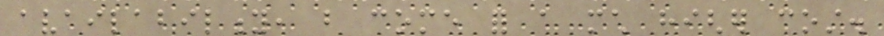availability, but come for a much higher cost.
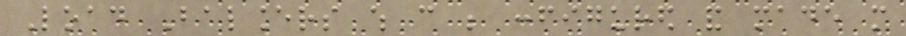Load Balancers which can be configured and made more
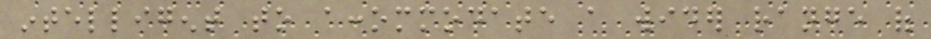intelligent to accommodate a wider range of
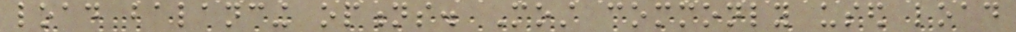load balancing options. Most commonly used load
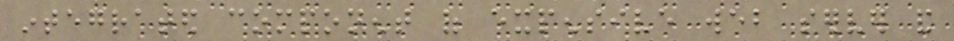integrated component of expensive web server and
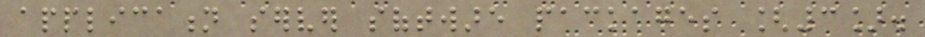application server software packages [3].
